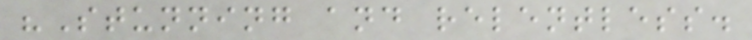"Stunning and relentless.
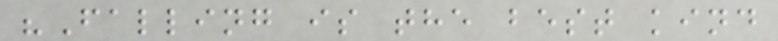"Falling is the best kind
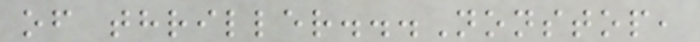of thriller...Nonstop,
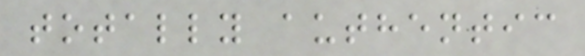totally authentic
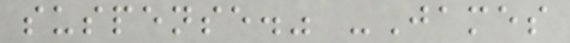suspense." -James
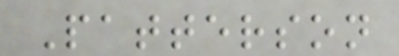Patterson
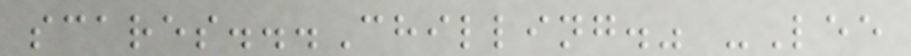scares...Chilling." -Lee
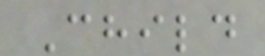Child
